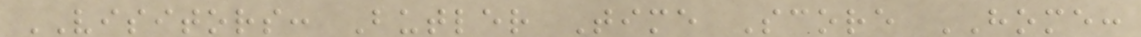VISITORS: Butler Time Score HOME:
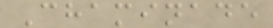Chaminade
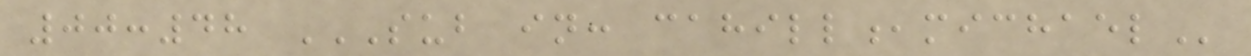00:48 SUB IN: CAHILL,MICHAEL
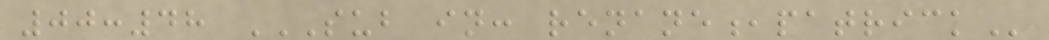00:48 SUB IN: RENANE,PATRICK
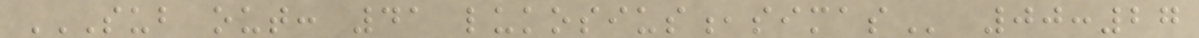SUB OUT: 41 LUKOSIUS,SIMAS 00:27
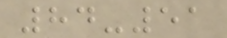84-51
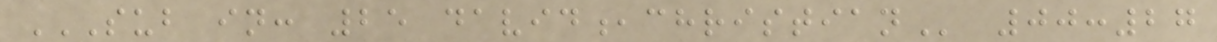SUB IN: 25 DAVID,CHRISTIAN 00:27
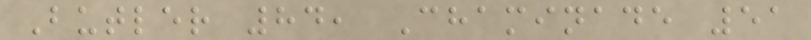Butler 84, Chaminade 51
